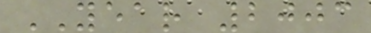YEAR 2003
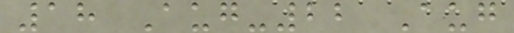18 Aug-22 Aug
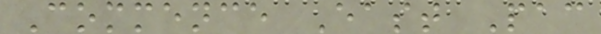Commence East Pac
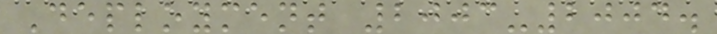Deployment 2003-2004.
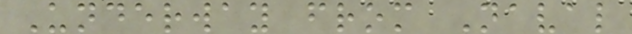Underway from Naval
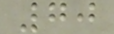70
